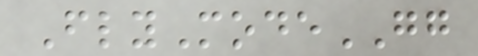FlyModeGG
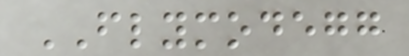FLYMODEGG
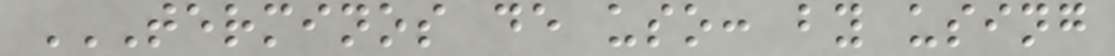TERMINOS DE USO: BY USING
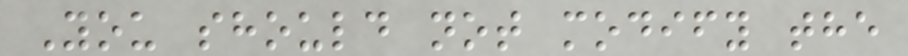You should not modify the
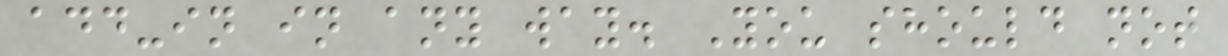add-in in any way. You should not
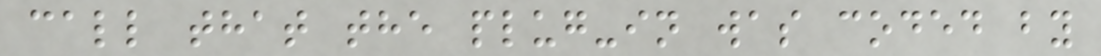call that the plug-in was coded by
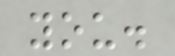you.
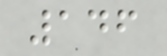146
